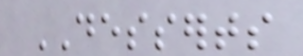DESSERTS
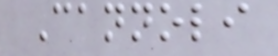Cannoli
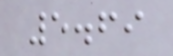5.69
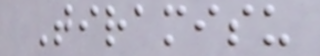Tiramisu
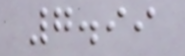7.99
